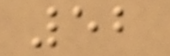52
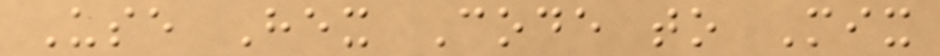Use Hex Code to Mix
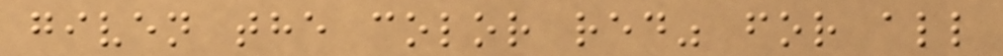given the color red" for all
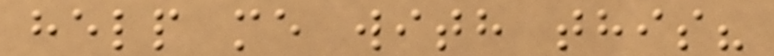help me with this?
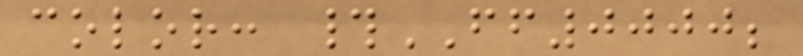color: #FF0000;
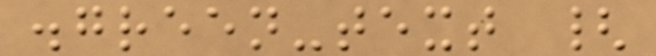.green-text {
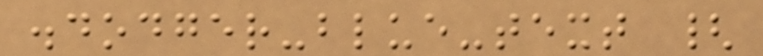.dodger-blue-text {
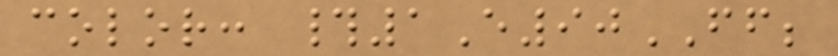color: #1E90FF;
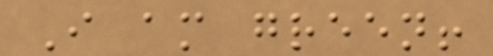I am green!
